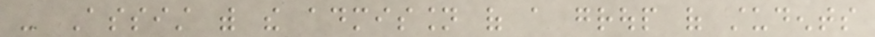- Assist with the admission of a group of students
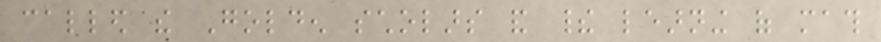called the Golden scholars and their learning of math
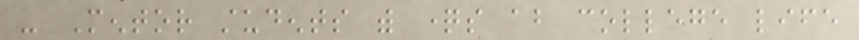- Mentor students with questions about college life
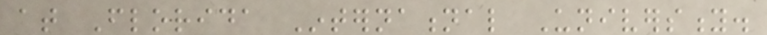at Florida International University.
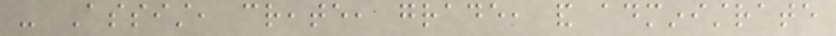- Assist, create, grade, and administrate
